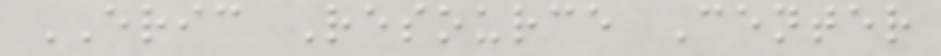ERIC Resource Center
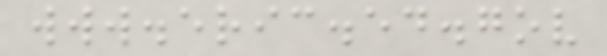www.eric.ed.gov
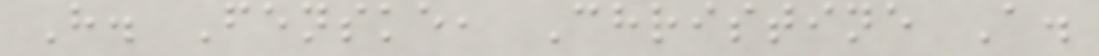H. Fenske, Christine A.
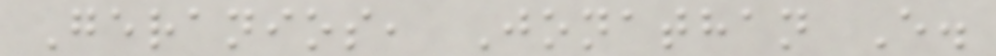Geranios, Jonathan E.
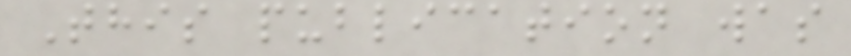This publication was
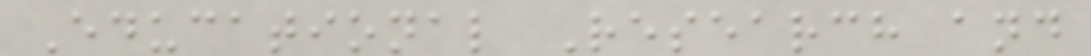Educational Research and
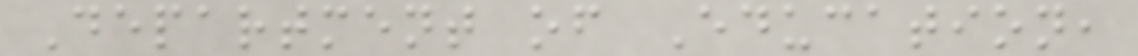Department of Education,
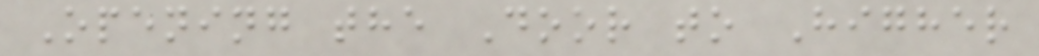Opening the Door to Higher
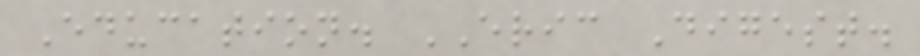Education. ERIC Digest.
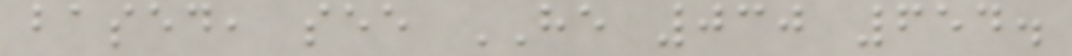based, see HE 030 654.
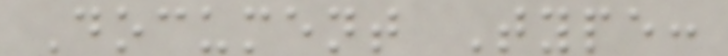Document Type:
